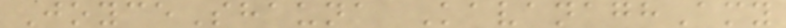JoyceShauna KavanaghAmy
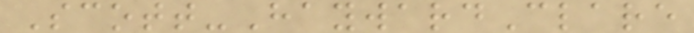Scott-HaywardClare
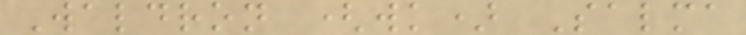Waldron (wk) Salma
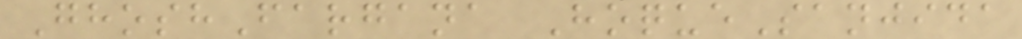GhoshFargana HoqueSanjida
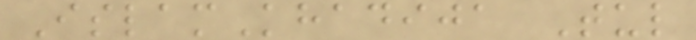IslamKhadija Tul
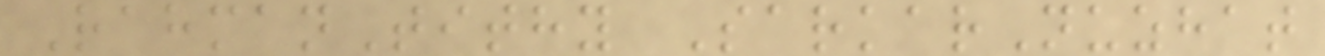RahmanTithy SarkarNuzhat
